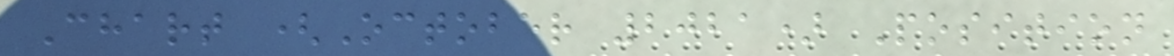Chart (October 2021) Position
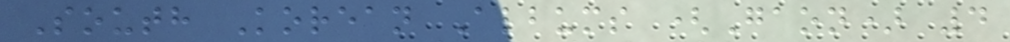South Korean Albums (Gaon) 4
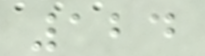124
